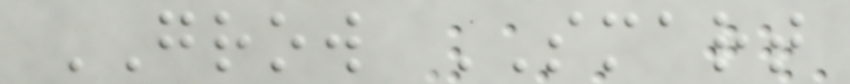GROW SMART
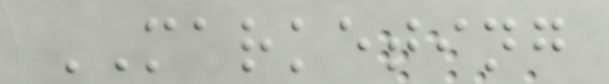MARKETING
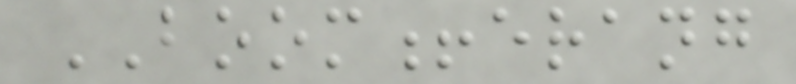BOOM!erang
